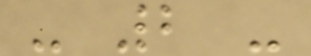- 2 -
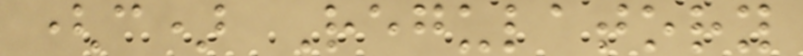(c) Regulatory
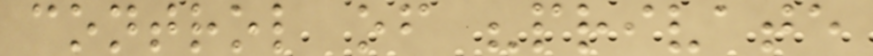control of "private
